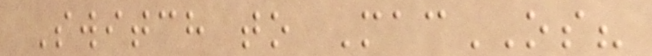Switch to MacOS?
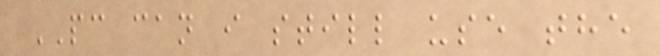PC can i still use the
